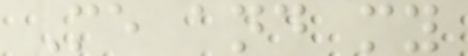Me and my
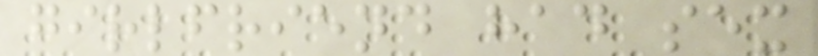girlfriend had sex
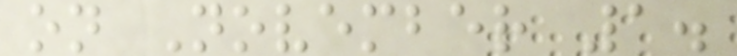on November 1.
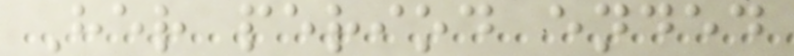Her period ended
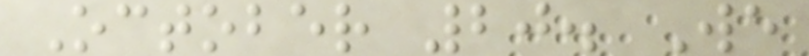October 20. We
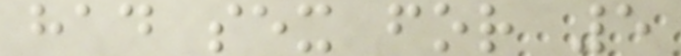had sex for 5
